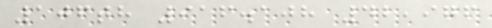106th 916.108 42,976
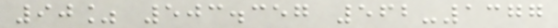90% 503.357 562-1377
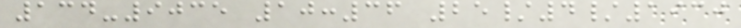134-9035 10:36 25/4/1930
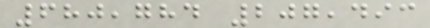680,784 207,493
